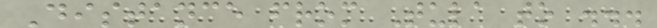Distance from Tula to ...
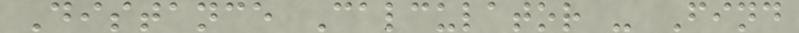Distance Calculator - Find
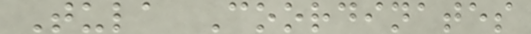Tula Coordinates
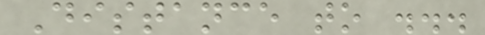Distance to ...
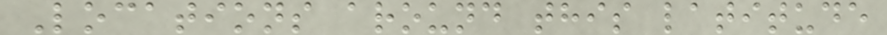Locations around this latitude
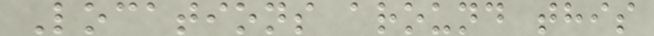Locations around this
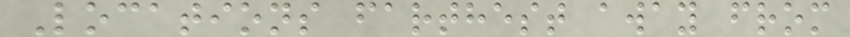Locations farthest away from
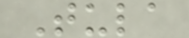Tula
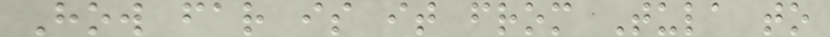How far is it from Tula to
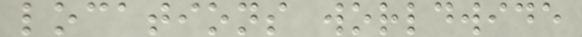locations worldwide
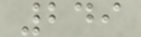249
